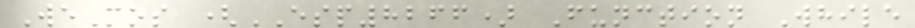WeMos (ESP8266) Function While
